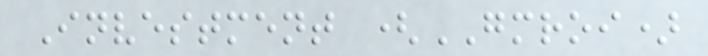Investment (GMROI)
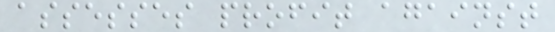assesses profit against
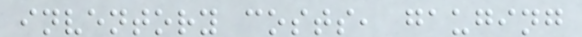inventory costs, gauging
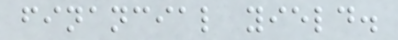financial yield.
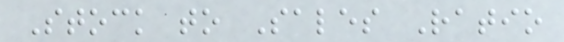Stock to Sales Ratio
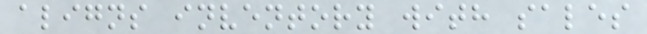aligns inventory with sales
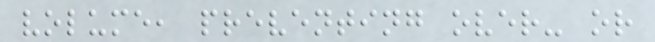volume, preventing over- or
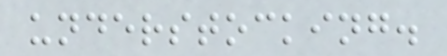understocking.
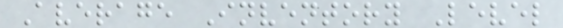Average Inventory Level
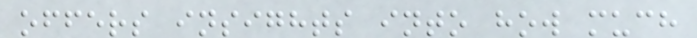offers insights into how much
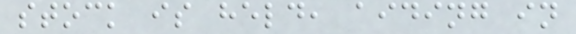stock is held, aiding in
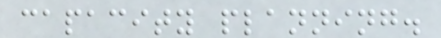capacity planning.
